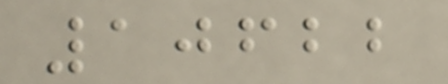10622
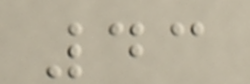43
